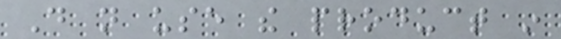Do not use the product in
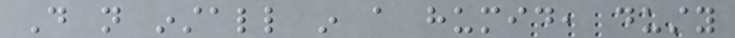Do not install in a humid, dusty
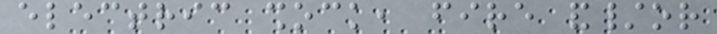electric shock, fire and/or
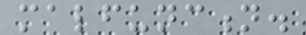malfunction.
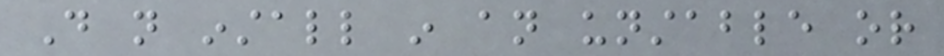Do not install in an unstable or
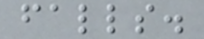falls.
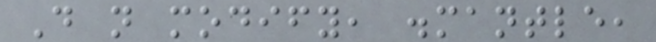Do not modify, dismantle,
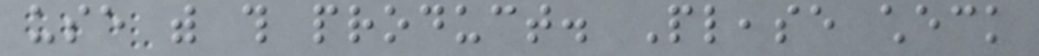use with this product. Please check
